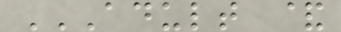ADULT &
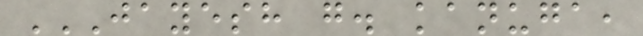JAYESH G. KANUGA,
